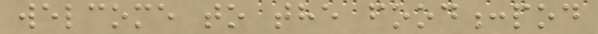welcome to the food:pod
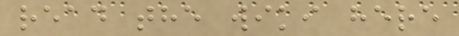read the wiki here
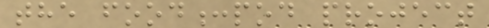the food:pod project
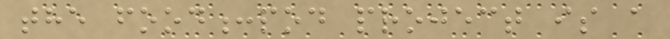the food:pod project is a
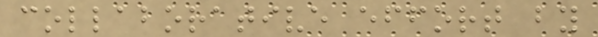collaborative effort by
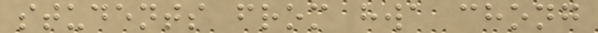students from hwa chong
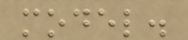model.
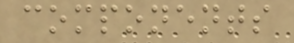components
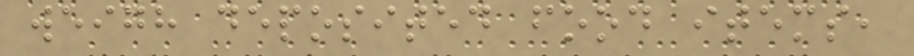weigh deposited food items,
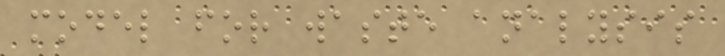model for waste analysis
